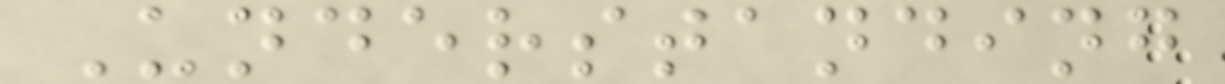Understanding
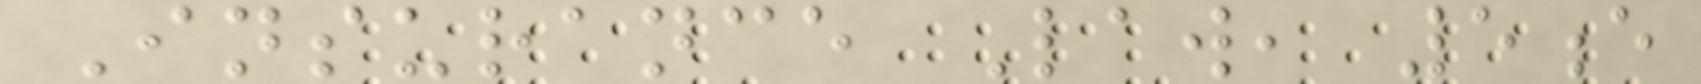Insurance Law, 5e
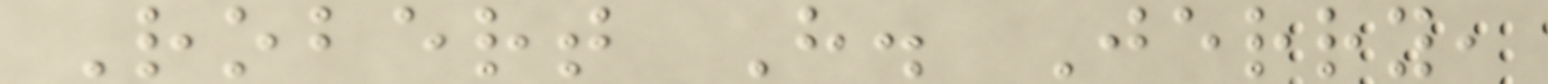Robert H. Jerry,
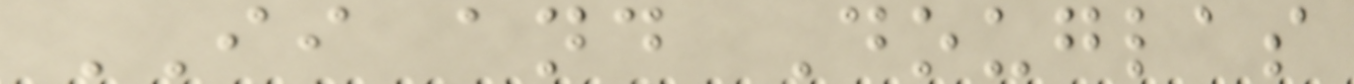II and Douglas
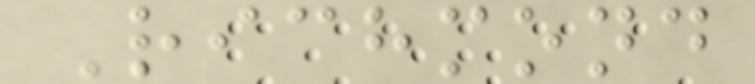Richmond
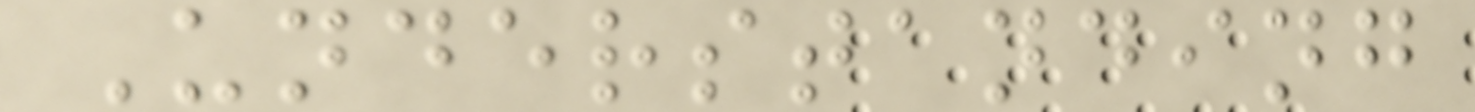Understanding
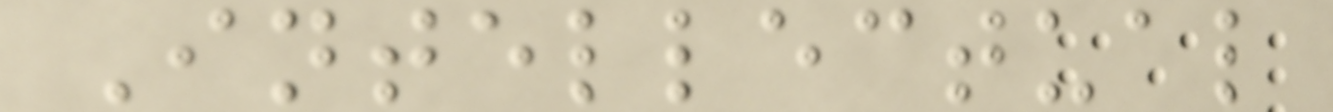Intellectual
